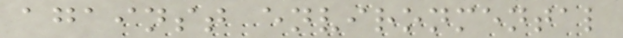against environmental
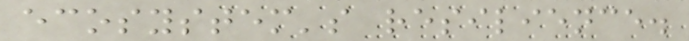ecosystem's resilience.
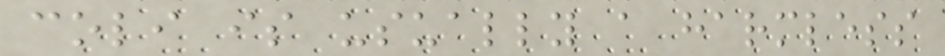coli is usually a harmless
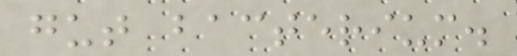gut bacterium.
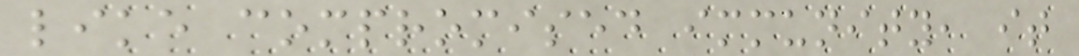like compromised immunity, it
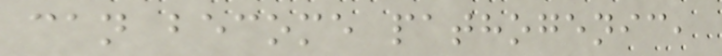can become pathogenic,
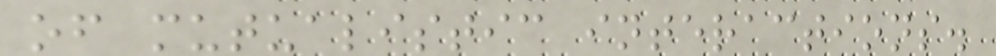of mutualistic interactions.
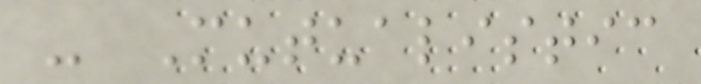- Mutualistic
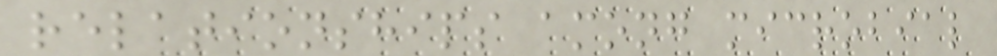relationships among microbial
